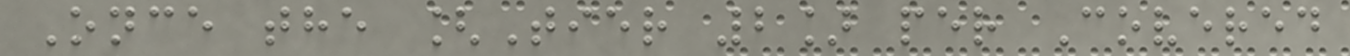Once the [Tier 2] per Covered
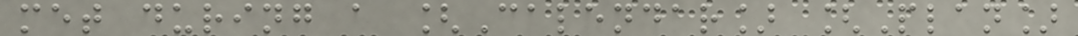met during a [Calendar] [Plan]
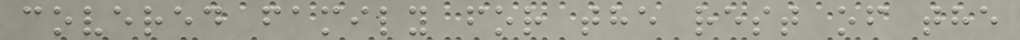covered family for the rest of the
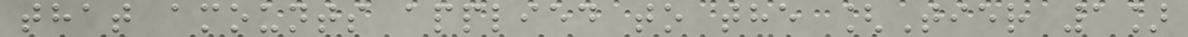that amounts applied to the [Tier 1]
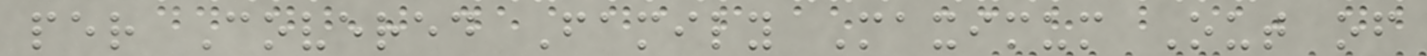per Covered Family Maximum Out of
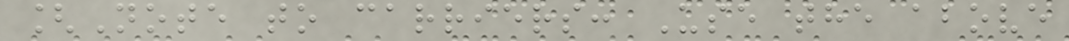[Note to carriers: Use the above
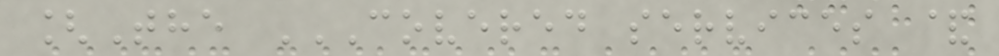[The COVERED SERVICES &
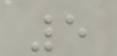5
